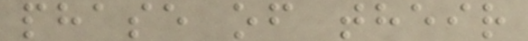phase of their
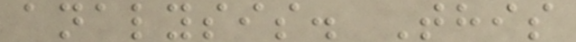analysis. This
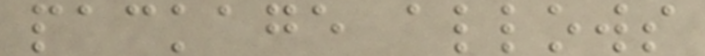package allows
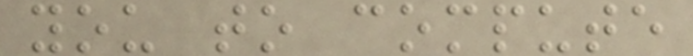you to compute
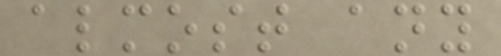almost any
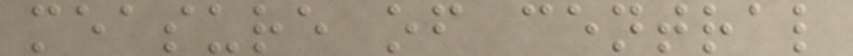measure of central
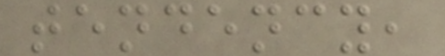tendency,
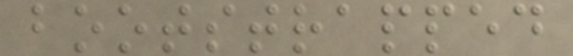bootstrapped
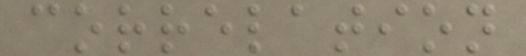correlation
